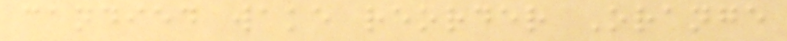candied wake reorder Orange
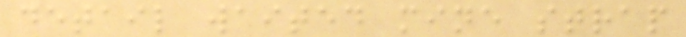detail waited mine strap
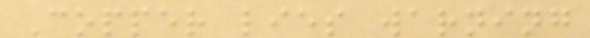Copper lies warning
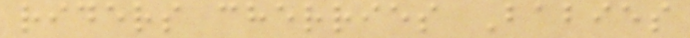riders cherries Babies
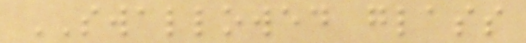SWALLOWED glass
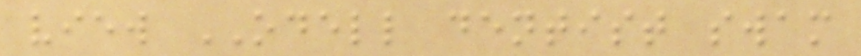view ODELL dentist swam
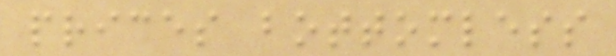prices bottomless
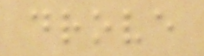drove
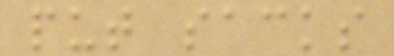put sacks
